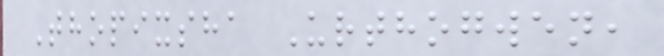Thopixsha Urthogwen,
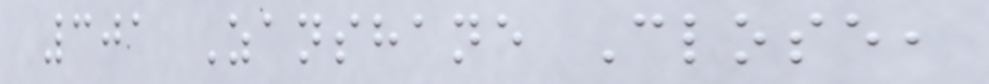301 Zanshane Close,
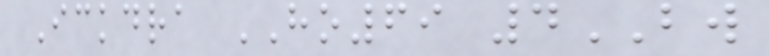Ickdra HO69 4BW
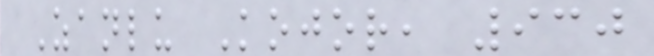Zanlu Kojor, 930
